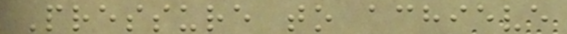Pressure to achieve
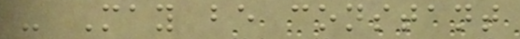- May be constant
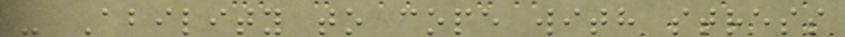- Ability to cope with stress
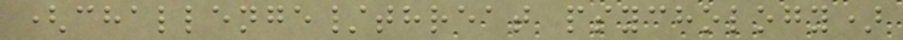(challenge/threat psychology)
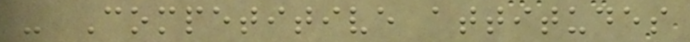- Competitive attitudes
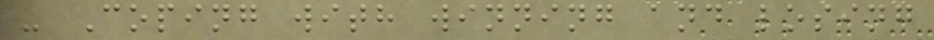- Coping with winning and losing
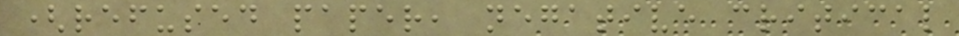(refused paper, negative critical
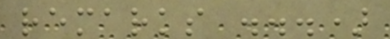remarks ...)
